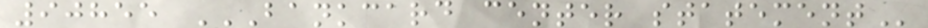90855 BANKCARD CENTER STATEMENT
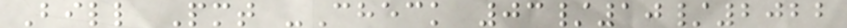Bill Pmt -Check 03/10/2022
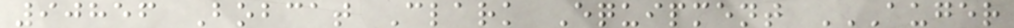90856 Bobcat Clark Equipment AUGER
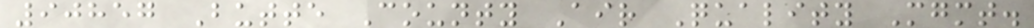90857 Butte County Air Quality Mgmt.
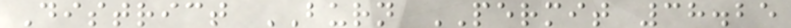District BURN PERMIT 38.25
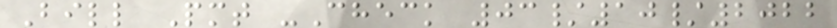Bill Pmt -Check 03/10/2022
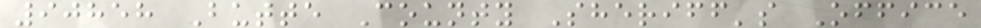90858 Butte County Sheriff's Office
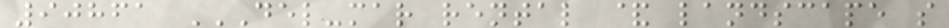90861 DEL-MAR RENTAL & LANDSCAPE S
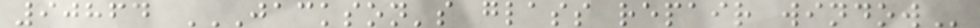90864 JACKSON'S GLASS REPAIR WINDOW
